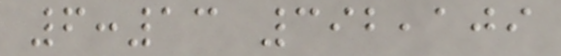6:13 392,109
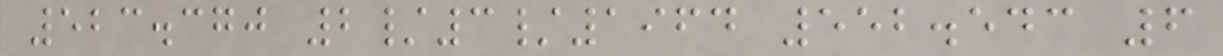523.370 2/3/1964 552.543 6
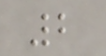2
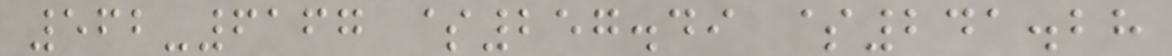562-6167 $257.49 $241.28
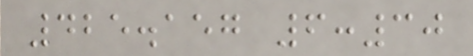425.157 6:30
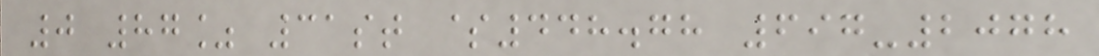0 87% 31st $448.78 697-2078
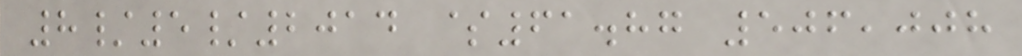8/5/2014 $61.87 506,008
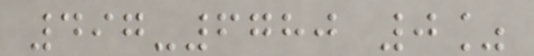497-6780 0%
